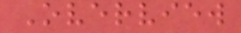Overview
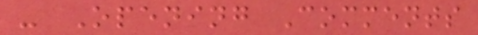- Opening Comments
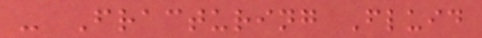- Fracturing Fluid
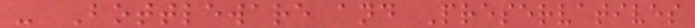- Bottleware and Preservatives
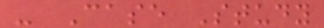- Case Study
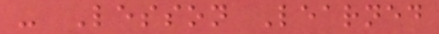- Lesson Learned
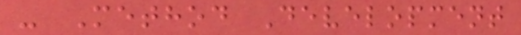- Method Development
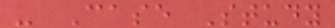- Case Study
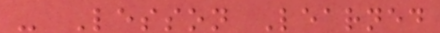- Lesson Learned
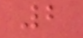2
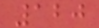120
